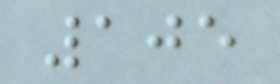105
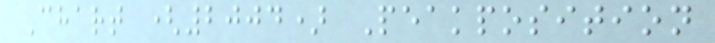Chart (2004) Peakposition
